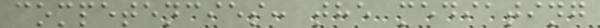competencies: the mediating
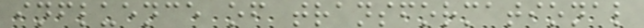influence of transformational
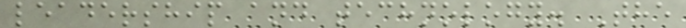leadership and technology. The
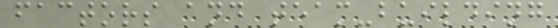factors and team-building
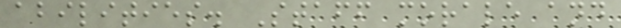abilities. Staff morale and
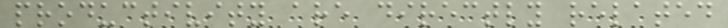productivity are directly related
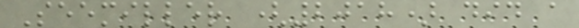Seemiller (2018) did a
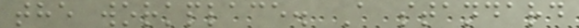the workplace. A standard
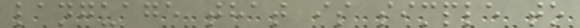language that is simple to
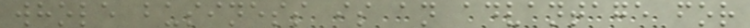whole business is an advantage for
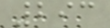293
